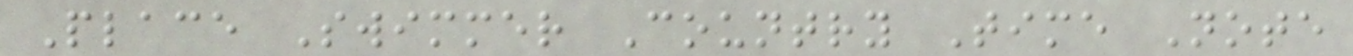Place Swimmer Country Time Note
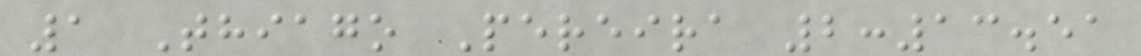1 Thiago Pereira 2:13.51
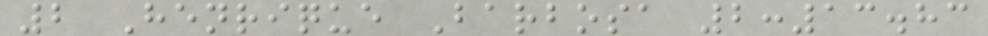2 Henrique Barbosa 2:13.83
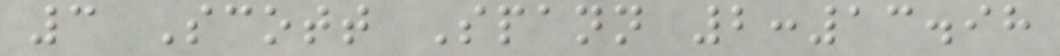3 Scott Spann 2:13.98
